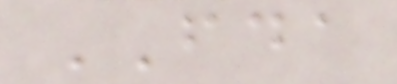FDA
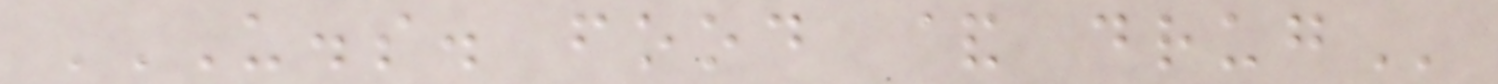U.S. FOOD & DRUG
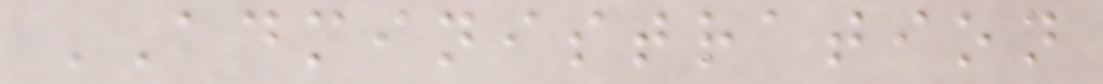ADMINISTRATION
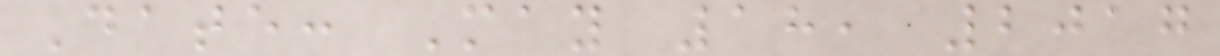Date: May 18, 2017
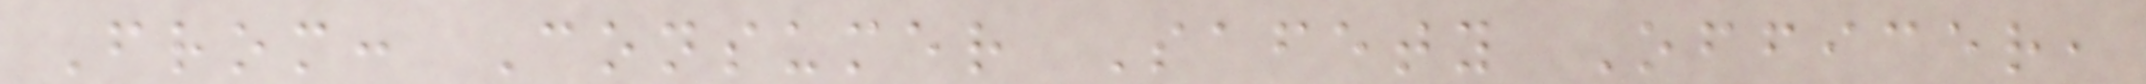From: Consumer Safety Officer,
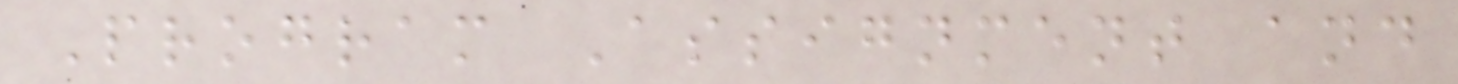Program Assignment and
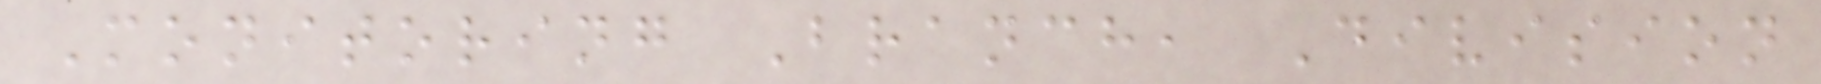Monitoring Branch, Division
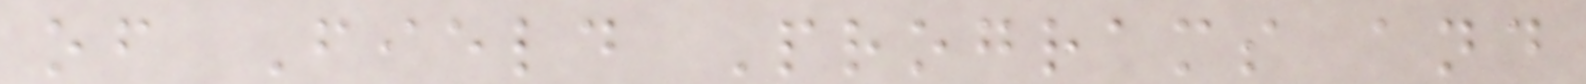of Field Programs and
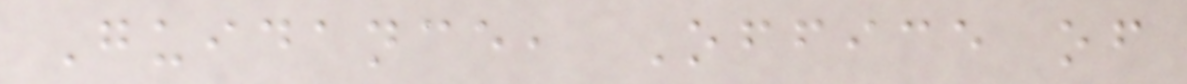Guidance, Office of
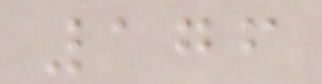176
